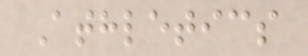Athletics
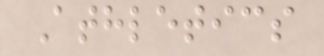Athletics
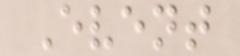Event
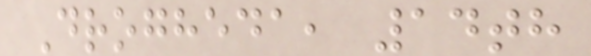Drogheda, 14th
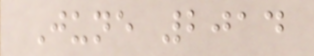June 2014
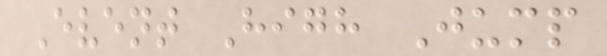Event High Jump
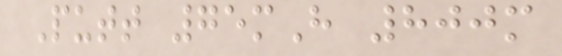Putt 75mH 800m
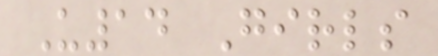U14 Girls
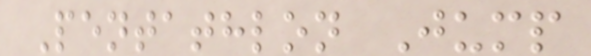Pentathlon Jump
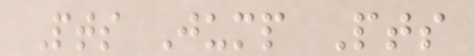Pts Jump Pts
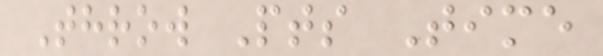Throw Pts Time
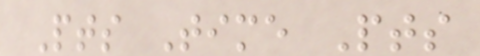Pts Time Pts
